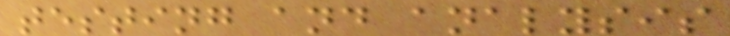testing and analysis
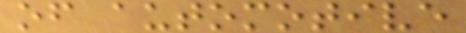of automotive
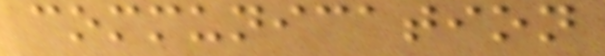communication
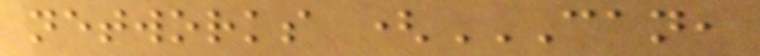networks (CAN,
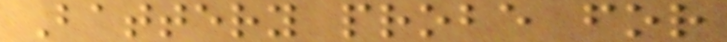Battery probe for
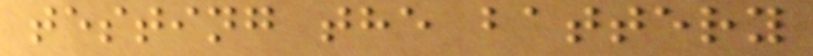testing the battery
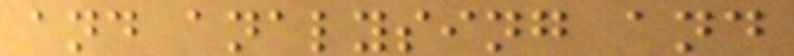and analysing and
